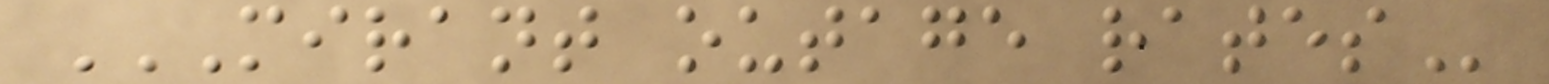MIRANT OUTAGE RATES
